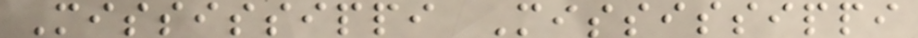Mississippi Mississippi
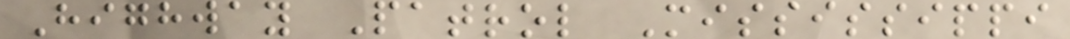Highway Patrol Mississippi
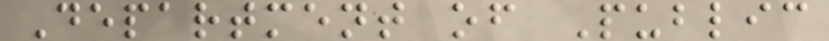Department of Public
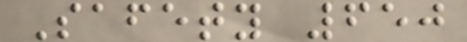Safety 650
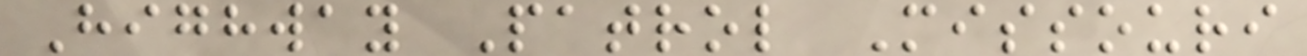Highway Patrol Missouri
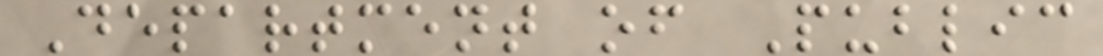Department of Public
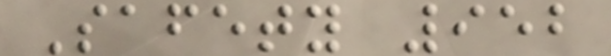Safety 952
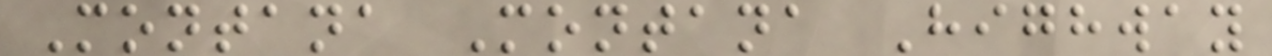Montana Montana Highway
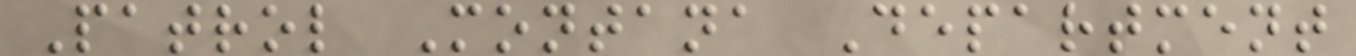Patrol Montana Department
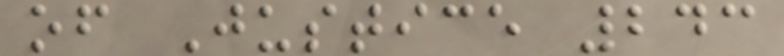of Justice 243
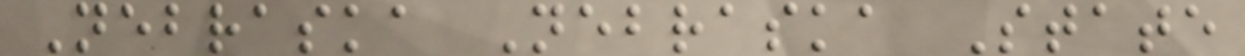Nebraska Nebraska State
